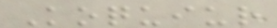Koquiur
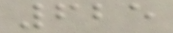625
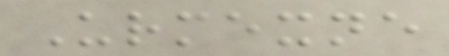Urmexne
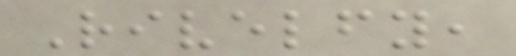Rivelfy,
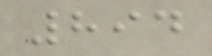894
